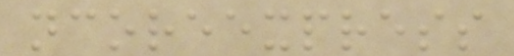ncoreexpress
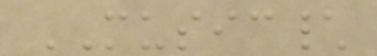MUSIC\
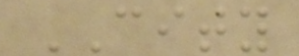CITY
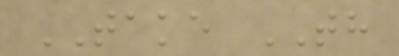TAKE TH
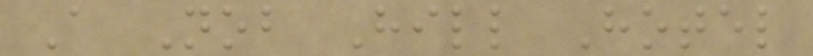A Nob Hill Hotel
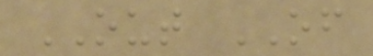OUT OF
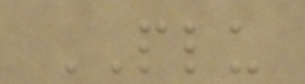PLU
